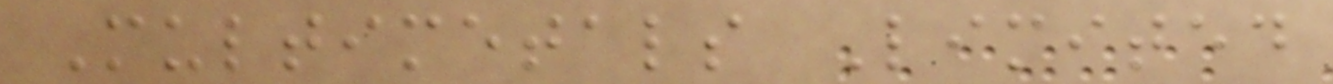Multimetals Limited
